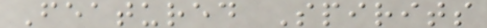Featured Spirits
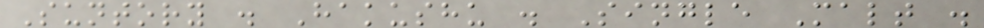Suntory . Hakushu . Single Malt .
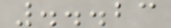...23
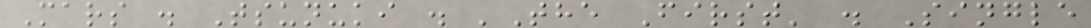Mars . Tsunuki . 'The First' . Single
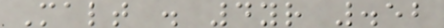Malt . 4yr .52
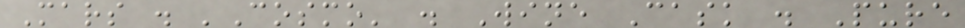Mars . 'Cosmo' . Wine Cask . Pure
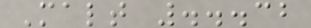Malt ...32
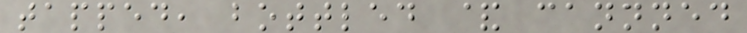tapped, bottled & cannned
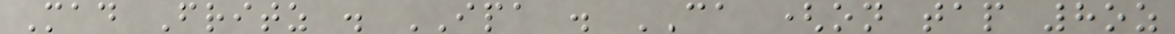Mad Fritz . IPA . CA (on tap 8oz
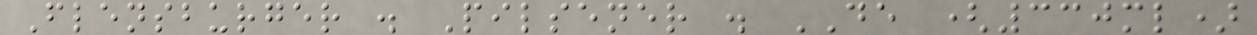Flensburger . Pilsener . DE (330ml)
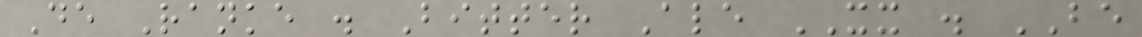De Ranke . Bitter Ale XX . BE
